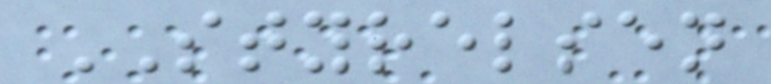STYRELSEN
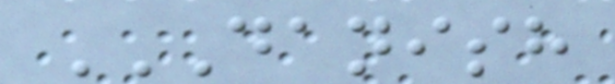DANISH
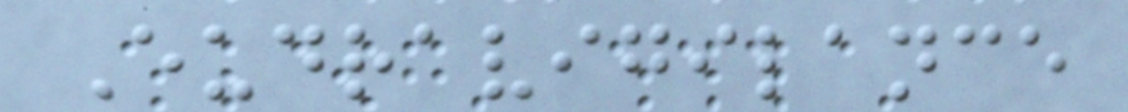Eudravigilance
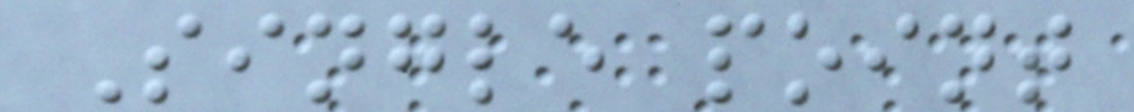Single point
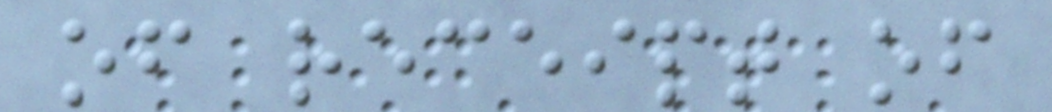of receipt of
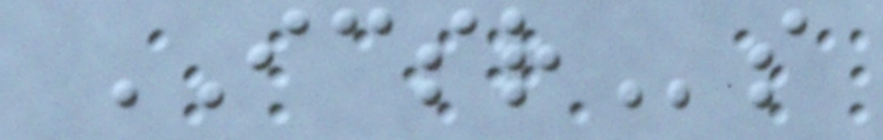ICSRs
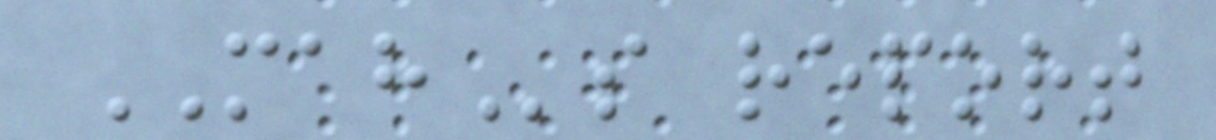MAHs report
